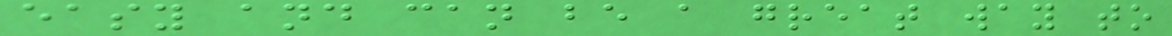easy and can be a great way to
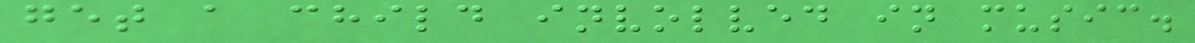get a child involved in music.
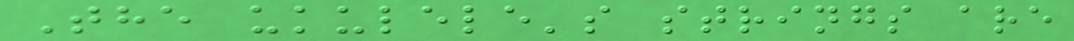The ukulele's strings are
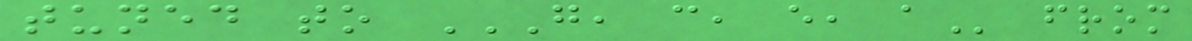tuned to G, C, E, A from
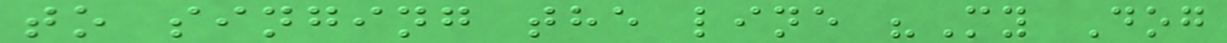to singing the line "My Dog
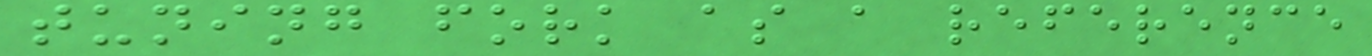tuning fork as a reference
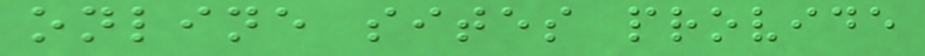online sites provide
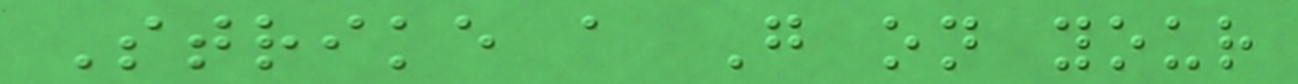Strike a G on your
